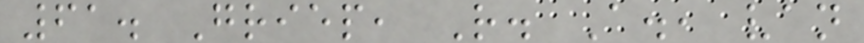61. Griep, R. A., van
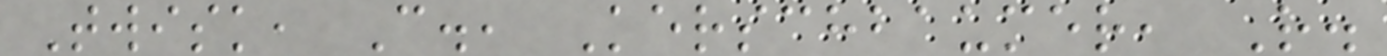Twisk, C., Kerschbaumer, R.
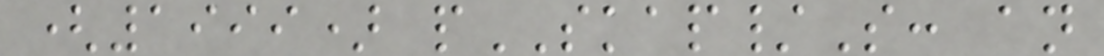(1999) pSKAP/S: an
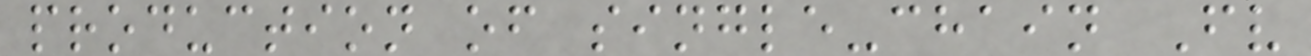production of single-chain Fv
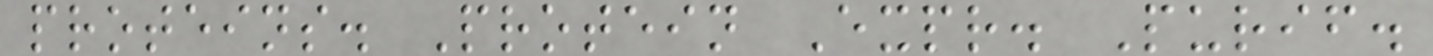proteins. Protein Expr. Purif.
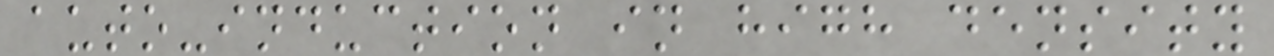auto-induction in high density
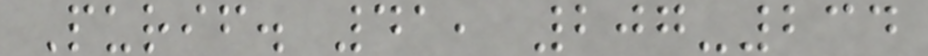Purif. 41, 207-234
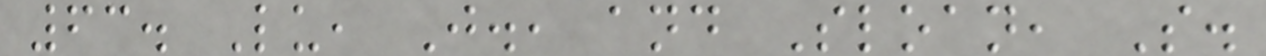63. Lu, J., and Sloan, S.
